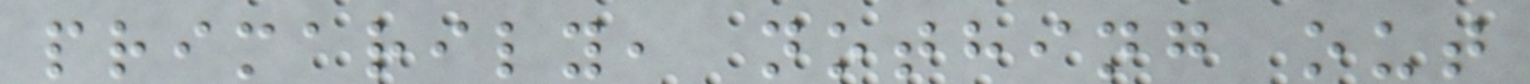primarily, nothing out
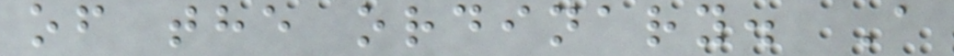of the ordinary. A
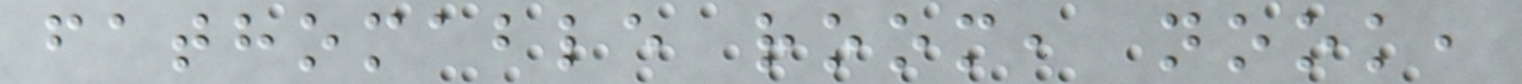fathomable room, nook,
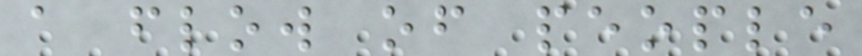a flow of people
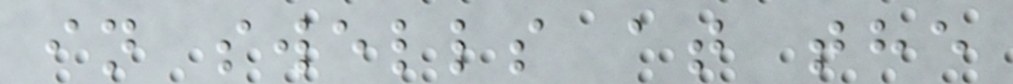in swells at the
